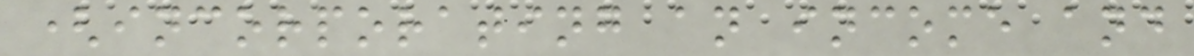(incorporating an income and
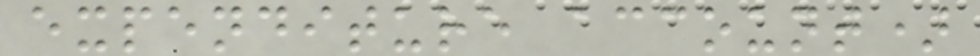expenditure account)
